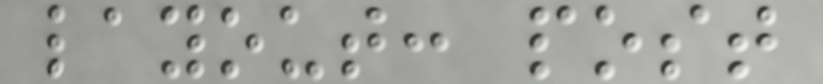layout: post
